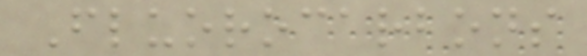Fluorocarbons
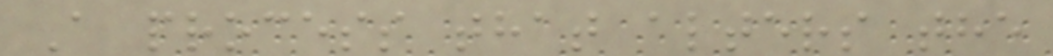A process that alters the
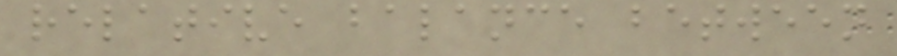relative balance between
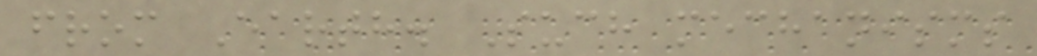from Earth. Such mechanisms
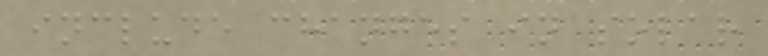include changes in solar
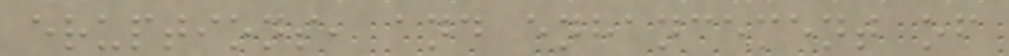eruptions, and enhancement of
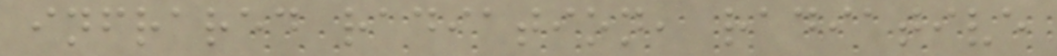infrared radiation, radiative
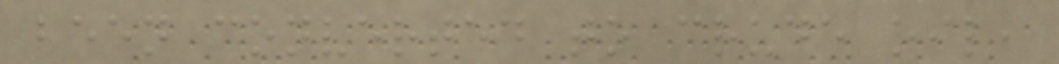been converted to crude oil,
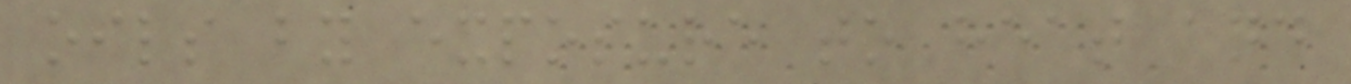oils by exposure to heat and
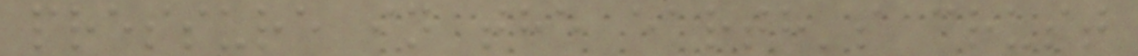pressure in the earth's crust
